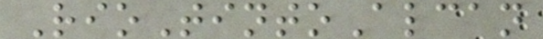RioTintoAlcan
